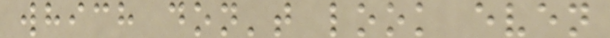which don't look even
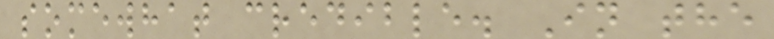somewhat credible. In the
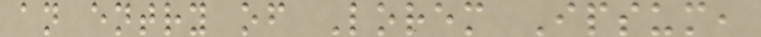an entry of Lorem Ipsum,
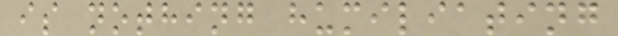is nothing humiliating
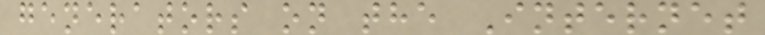generators on the Internet
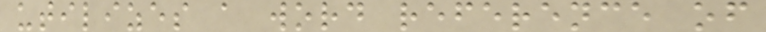utilizes a word reference of
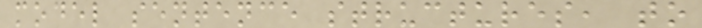model sentence structures, to
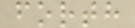forth
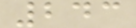243
